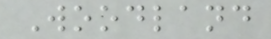Woodland
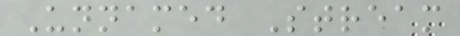Unnamed Stream
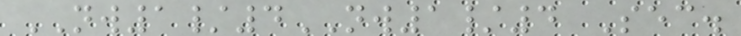NW1/4NW1/4 Sec.
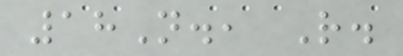18N., R.
